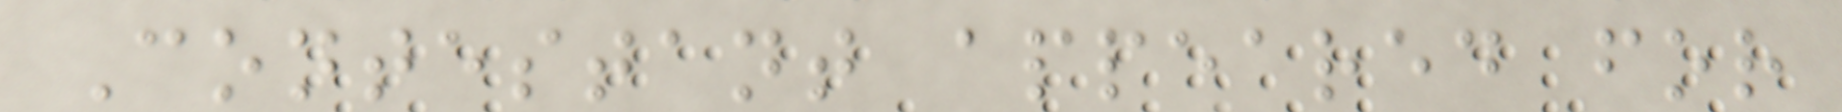Contestant appeared for
